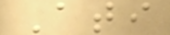Ati
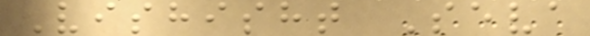Vishisht Seva
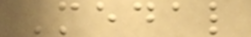Medal
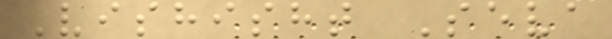Vishisht Seva
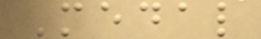Medal
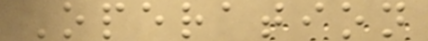Operation
